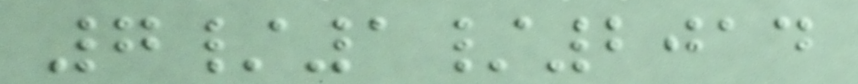7/1/2014
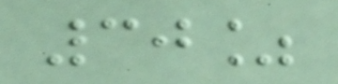30%
